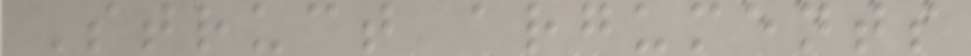Struct arguments
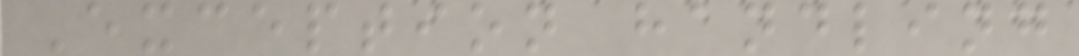Exception handling
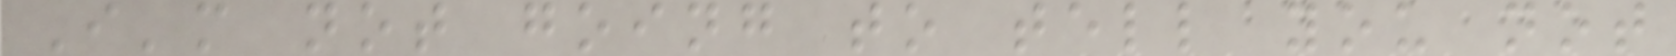I'm not going to tell you not
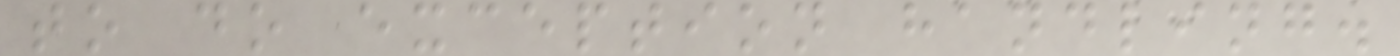to do exception handling.
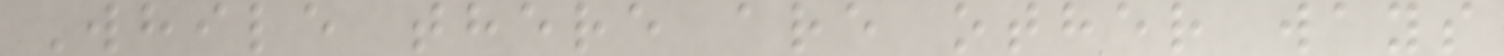While there are other ways
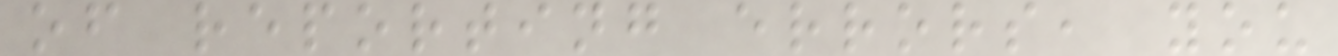of reporting errors, you
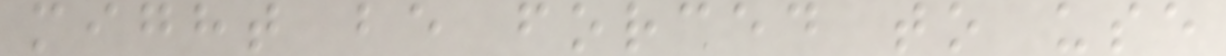might be forced to use
